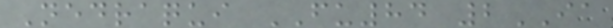Nedraqui FU84 2IA
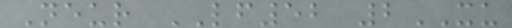Neur LF52 2XU
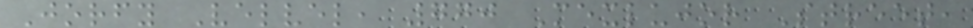Jorfy Velvel, 770 Mexlujor Street,
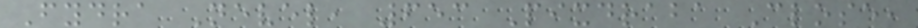Fydra Nevel, 653 Pixdraba Close,
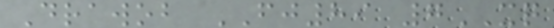Drawob FJ89 7XQ
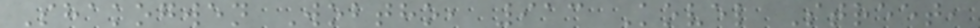Shakogwen Wobtho, 913 Kovel Street,
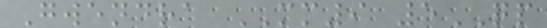Gwendra MM9 5QP
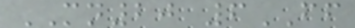MN20 6FF
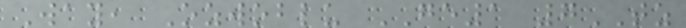Way, Ozwoblu GE1 7TZ
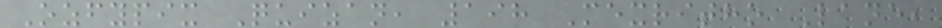Ozfypix Quizan, 198 Mexritho Lane,
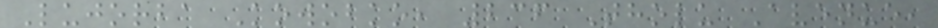Lujorba Kowobko, 236 Tholu Avenue,
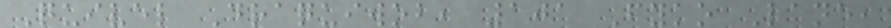Quivel Draquiwob, 101 Fyko Lane,
